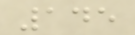145
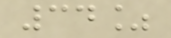34%
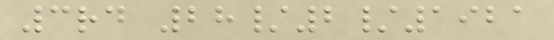3rd 28/2/1921
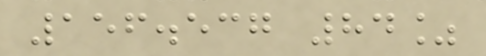156.537 84%
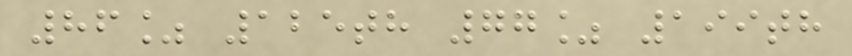86% 125th 77% 199th
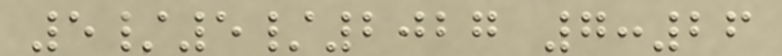5/5/2027 7:26
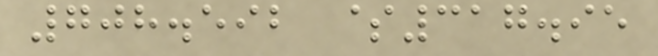708.592 $317.95
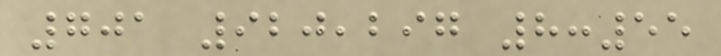701 920,297 8:55
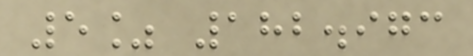5% 182.973
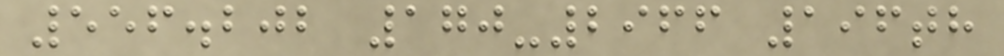556.202 170-2966 196th
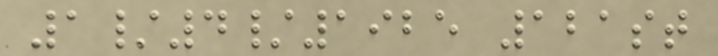1/4/1925 121st
